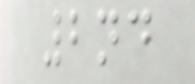2nd
